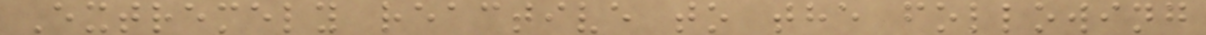Extremely reactive to the following
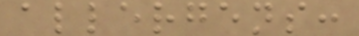allergens:
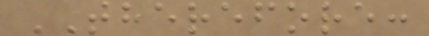THEREFORE:
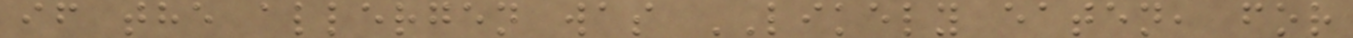if the allergen was LIKELY eaten, for
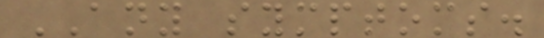ANY symptoms.
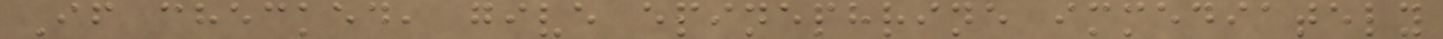If checked, give epinephrine immediately
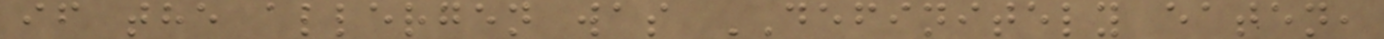if the allergen was DEFINITELY eaten,
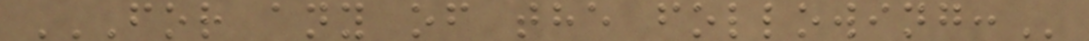FOR ANY OF THE FOLLOWING:
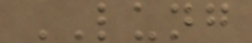LUNG
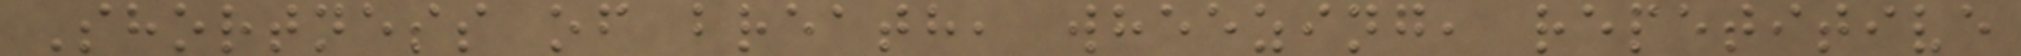Shortness of breath, wheezing, repetitive
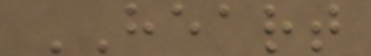HEART
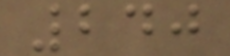240
